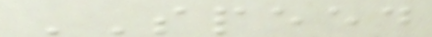SPEED
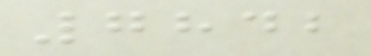7842
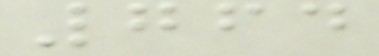764
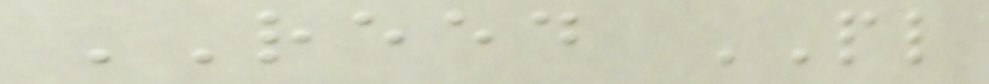REED PL
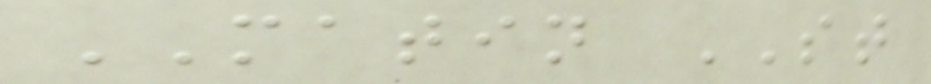MATIN ST
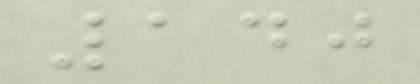140
